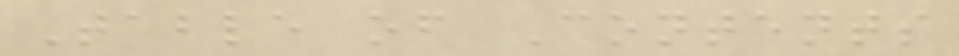Table of Contents
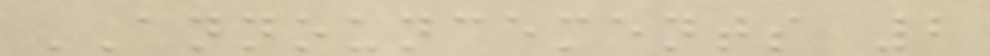ANNOUNCEMENTS 2
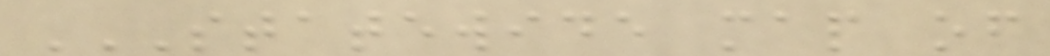STATEWIDE MAP OF
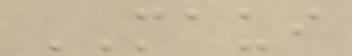MAUI
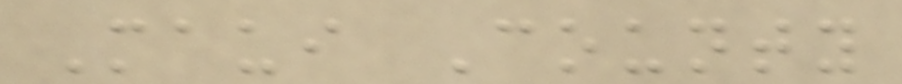Maui County
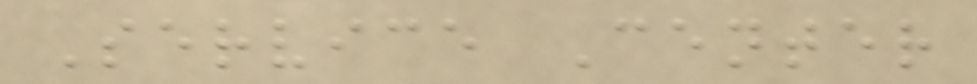Service Center
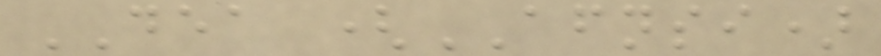DEA (AFNSI)
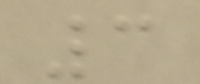3
